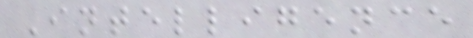Intelligence
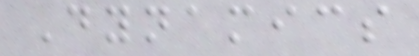Dynamics
